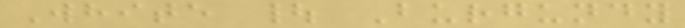White | Burgundy
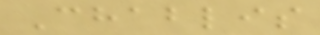Chablis
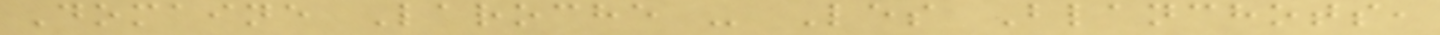Domaine Laroche - Les Blanchots,
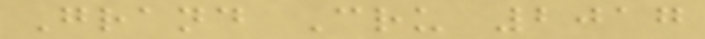Grand Cru 2017
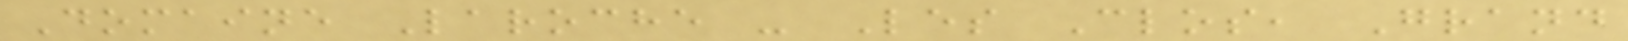Domaine Laroche - Les Clos, Grand
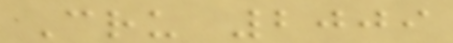Cru 2009
